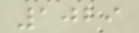1029
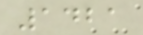1421
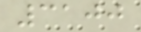3100
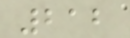212
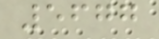5677
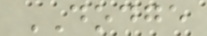DODGE
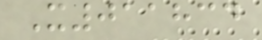X011834
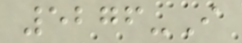5276-I
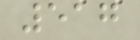517
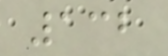132
